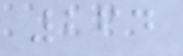264
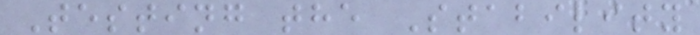Testing the Stability
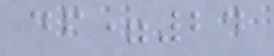df=24
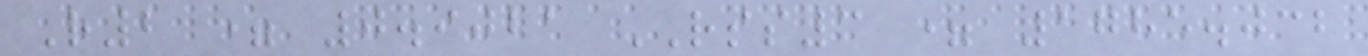R2 = 0.9021 RSS3 = 1785.032
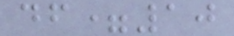df=10
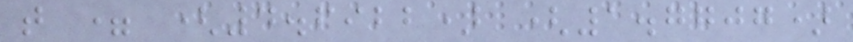t = (4.6922) (1.7707)
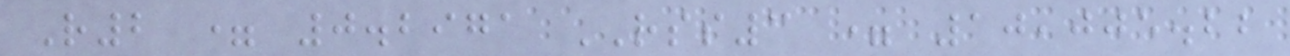R2 = 0.2971 RSS3 = 10,005.22
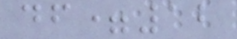df=12
